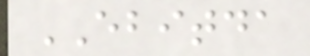EBITDA
